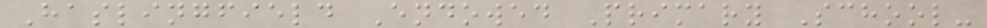Haslingfield Endowed Primary School-
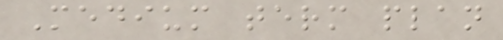Medium term plan
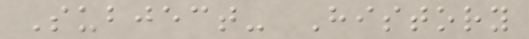Subject- History
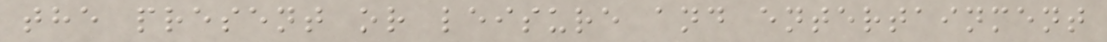the present or leisure and entertainment
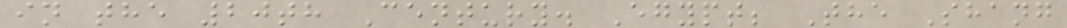in the 20th Century. Egypt; The Shang
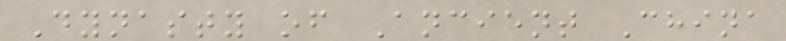Dynasty of Ancient China
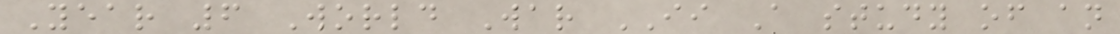Year 6 World War II A study of an
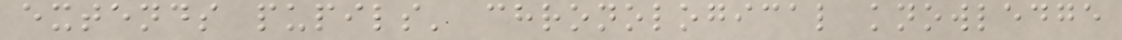extends pupils' chronological knowledge
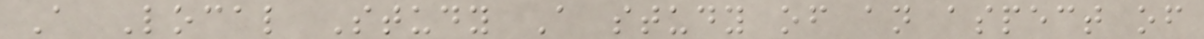A Local Study A study of an aspect of
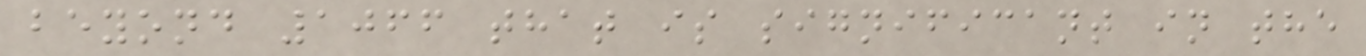beyond 1066 that is significant in the
